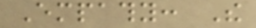Empathy: The
